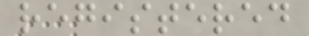registered
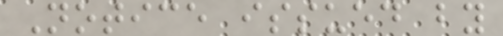Notice issued by
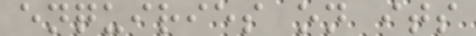enquiries on its
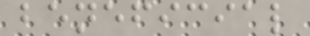beneficial
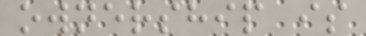ownership is
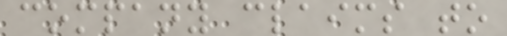company claims to
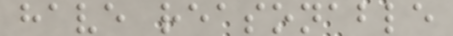have reasonable
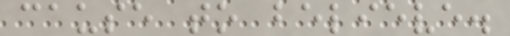cause to believe.
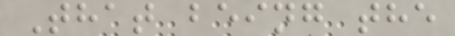That being the
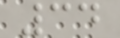34
